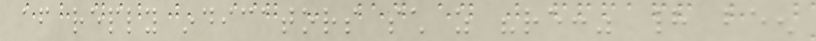after reply indicators such as "re:" had been
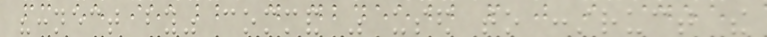"connect by" command was used to construct the
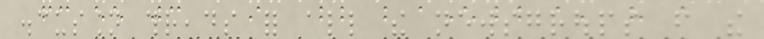discussion threads for all the newsgroups from the
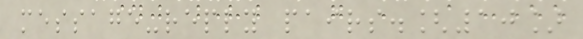message-reply pairs.[10]
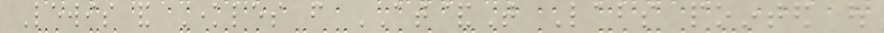Lewis and Knowles from AT&T Labs pointed out
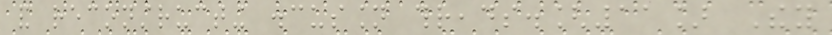and reconstructing discussion threads.[11] They
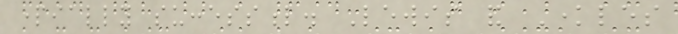partially successful. Lewis and Knowles
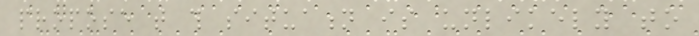propose that this situation is unlikely to
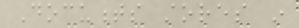Documents stores in
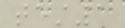test1
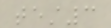test3
